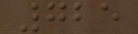725
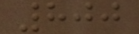800
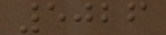5026
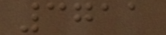3711
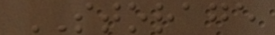STORAGE
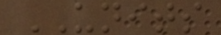UNITS
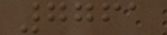7761
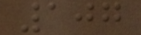107
